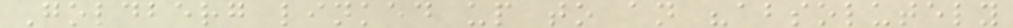Goldberg linked up to an "absolutely
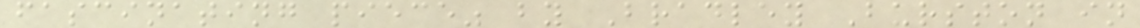fascinating piece" by Bradley Burston in
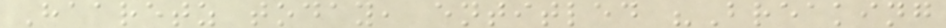Haaretz today, entitled "Breaking
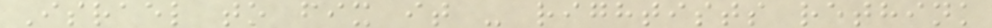Israel to fix it - rightists rethink
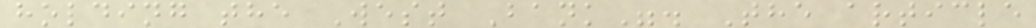holding the West Bank". The article
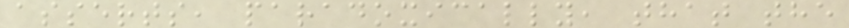asserts, paradoxically, that the
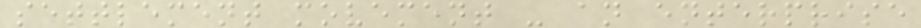settlement movement - an enterprise
